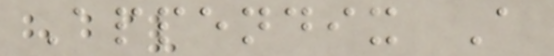Appendix A
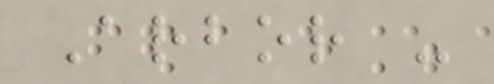Arbor -
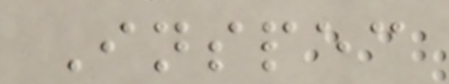Inspec
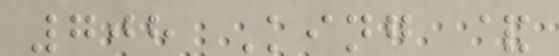708 King &
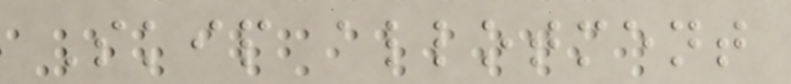Skip allotment
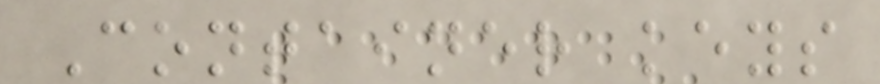Container keys
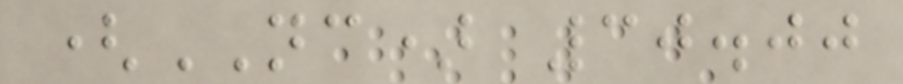(NC) 30.00
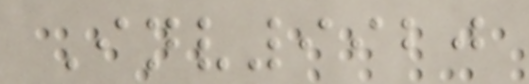Inv9920
